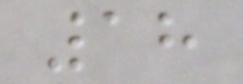18
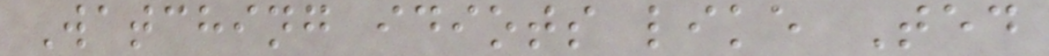Watching idiots like Ted
